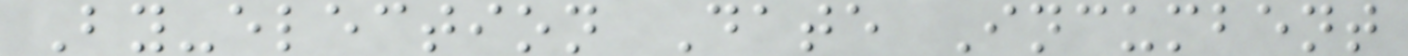By-election Date Incumbent
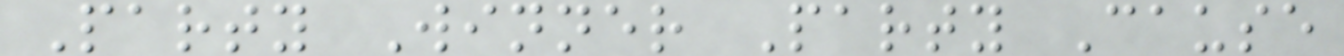Party Winner Party Cause
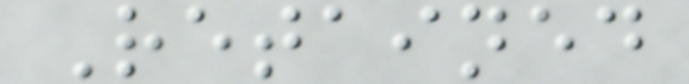Retained
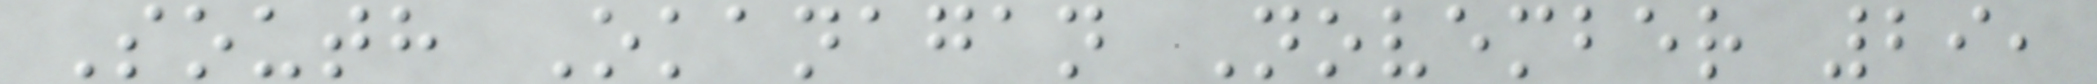South Okanagan November 29,
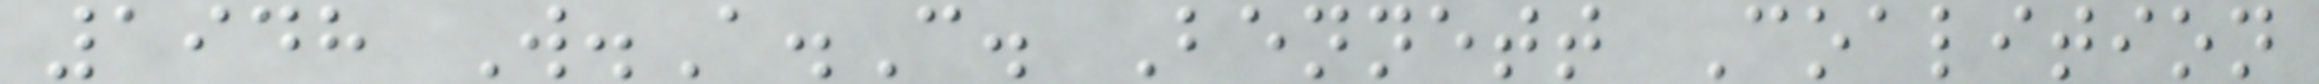1948 W.A.C. Bennett Coalition
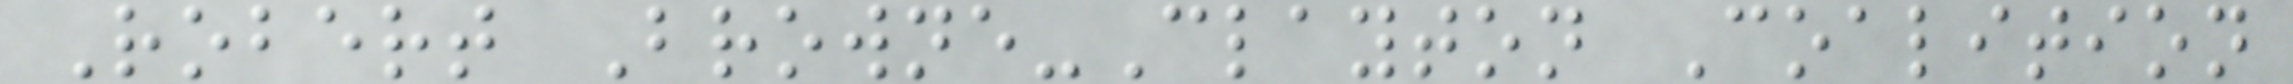Robert Browne-Clayton Coalition
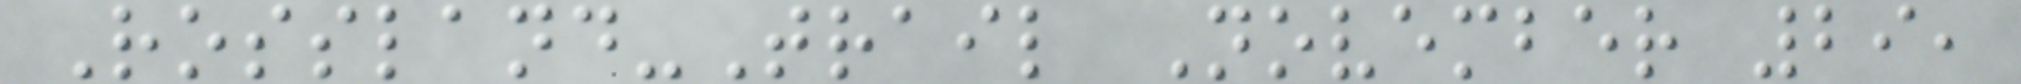Rossland-Trail November 29,
